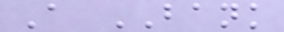A BANK
